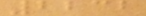2232
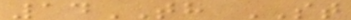14TH ST
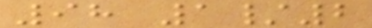98 1/2
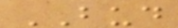BUD
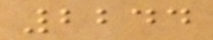2244
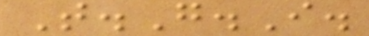T.G.I.
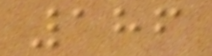186
